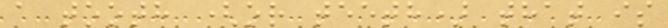a tooth (or teeth) that is
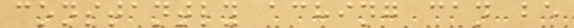constantly aching can be
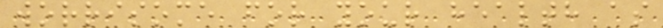worrisome for your health as
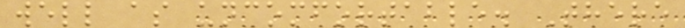well as uncomfortable. There
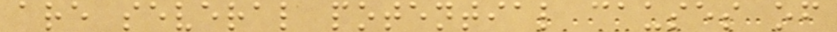are several potential causes of
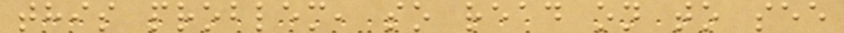this problem, so read on to see
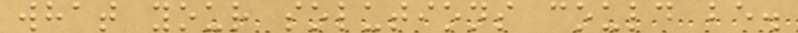what your solutions could be.
